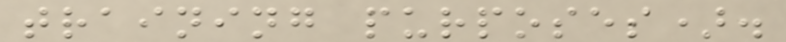training purposes).
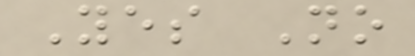Yes No
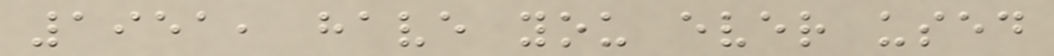1951, have you ever used
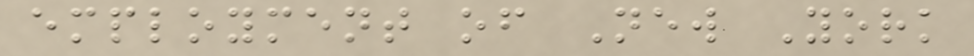employment of New York
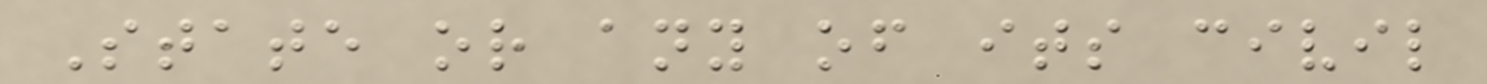State or any of its civil
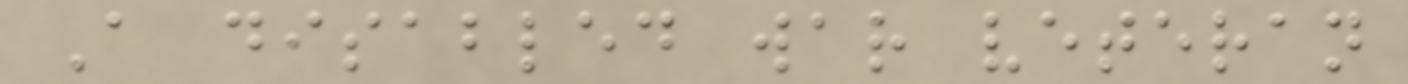A disabled war veteran
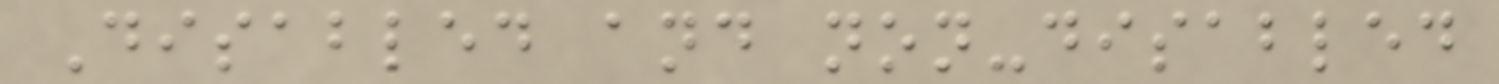Disabled and non-disabled
